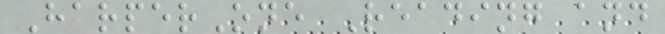HarperOne Reading and
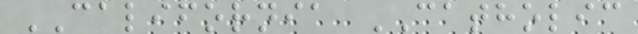CALIFORNIA CATHOLIC
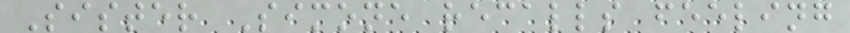Sister Simone recalls feeling
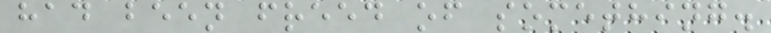had been freed of something.
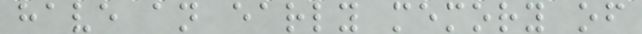have an early memory of
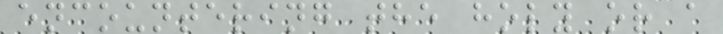encountering the holy or a
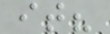it?
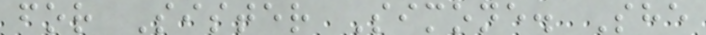for Sister Simone. She
